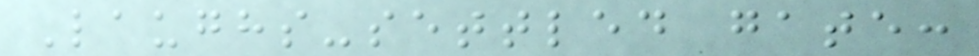Laughs-settled gate:
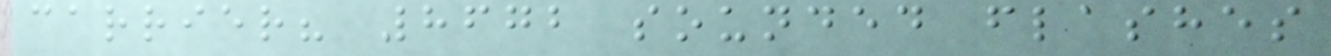carrier? 8672 sounded flashes
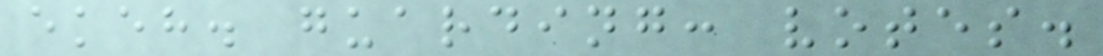ekeh. guarding: votes.
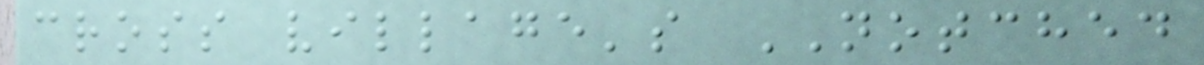cross village's NOTCHED
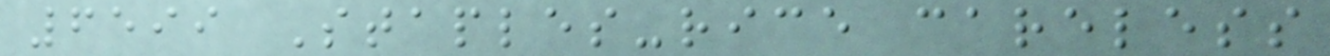6599 Staples-rice careless
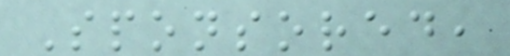Sponsored,
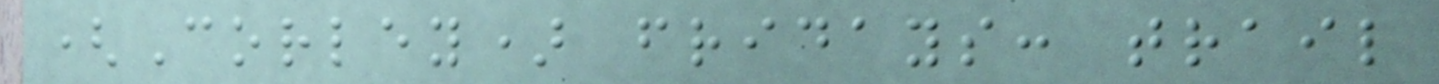(Corley) fridays: trail
